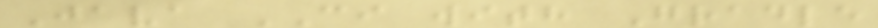Java CI with Gradle
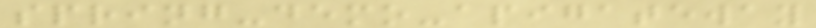spring-demo-apigateway
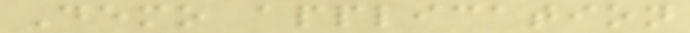Demo application
